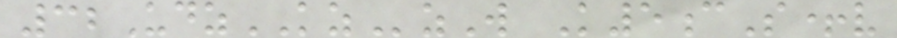32UdzKZzW K5cS+v
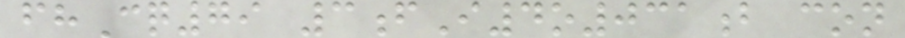fhCq79 3fI4o031b con
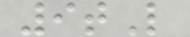9tL
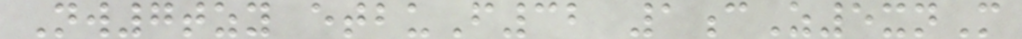Nw7tzy etbuF32 1cZ5xnM
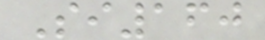Si160
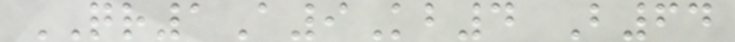QR1A9Kb4 B64
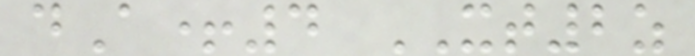dA+4 XT2z
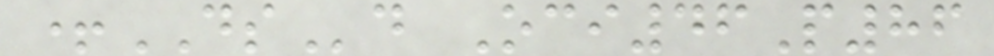+DSd Oci46P86
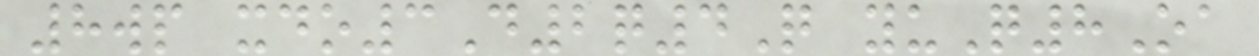8wp xdo3D2q4Q yuQ8Oa
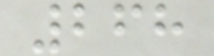268
